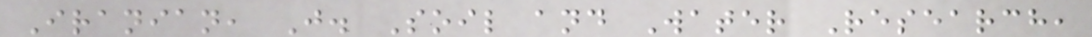Iranian, J. Soil and Water Research,
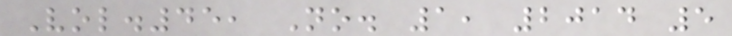Vol.45, No. 1, 2014 5
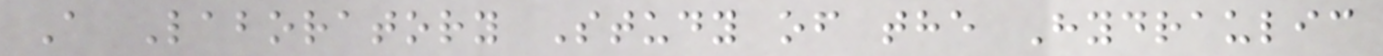A Laboratory Study of the Hydraulic
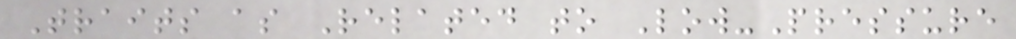Traits as Related to Low-Pressure
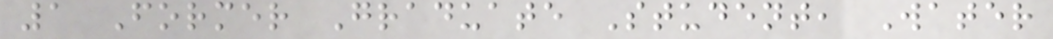1 Former Graduate Student, Water
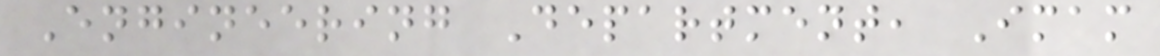Engineering Department, Imam
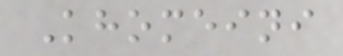Khomeini
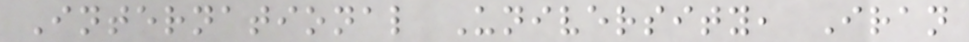International University, Iran
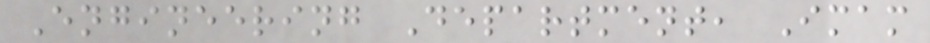Engineering Department, Imam
